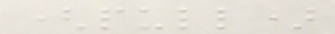(pull)
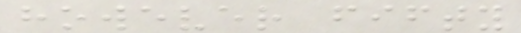however fifty
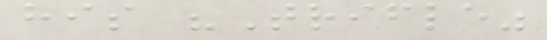his "Trifle"
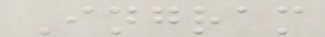Ingram
